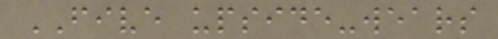FIVE upside-wears
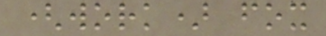(work) fox
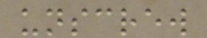unscrew
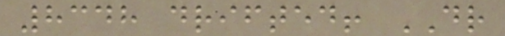8348 drifted! DR
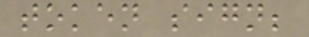token sign;
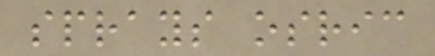sprays osric
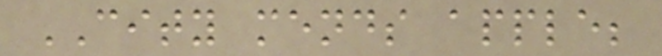CITY mends apple;
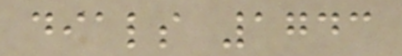dials 1743
